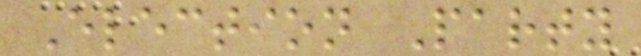Election Party
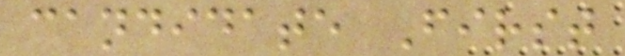candidate First
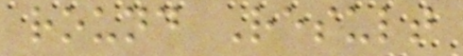round Result
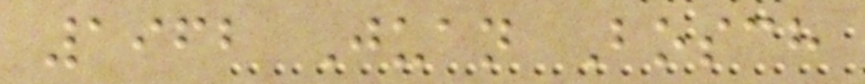1962 Juan Bosch
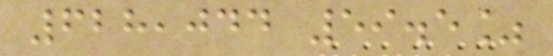628,044 59.5%
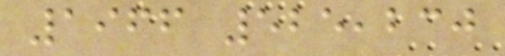1966 525,230
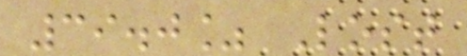39.0% Lost
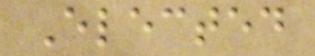Elected
